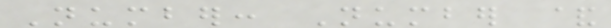Number: Number &
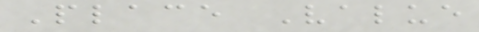Place Value
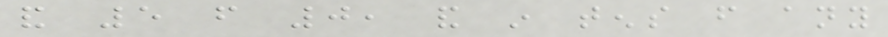and 5 from 0, and in tens from any
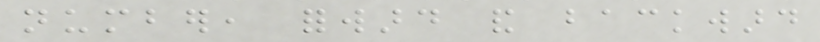number, forward and backward
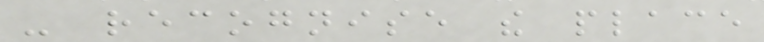- recognise the place
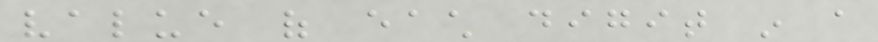value of each digit in a
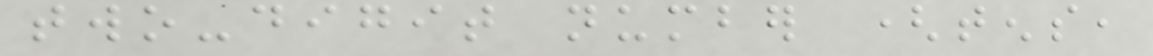two-digit number (tens,
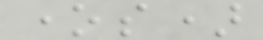ones)
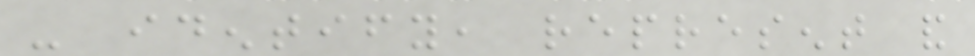- identify, represent and
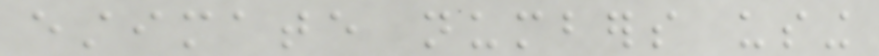estimate numbers using
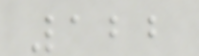122
